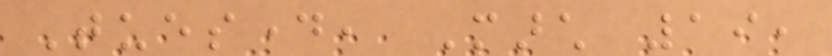Tuesday, March 19,
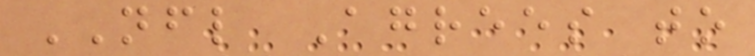NFL Agrees to
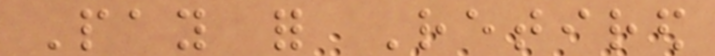Pay for Retired
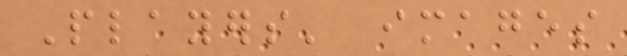Players' images
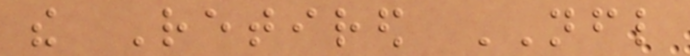the Retired NFL
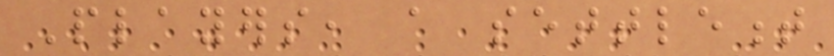Players, a settlement
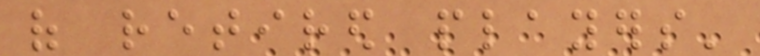of retired players'
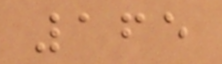165
